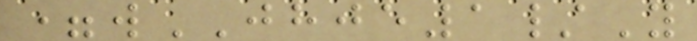=wJHJE1/Y
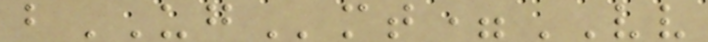bUGmt=VV
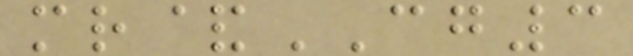mr&CG3
